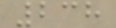238
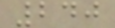240
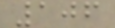106
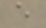e
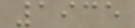1935
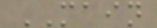MAIN
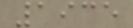1935
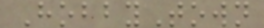HobbyTown
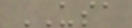USA
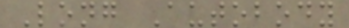Long Autobody
